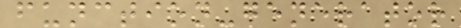function-generator
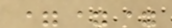===
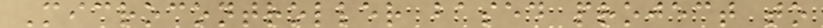Microcontroller based project to
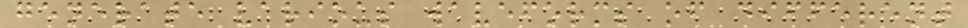generate various waveforms of different
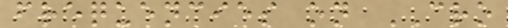frequencies on CRO
